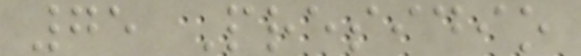75 Presidio
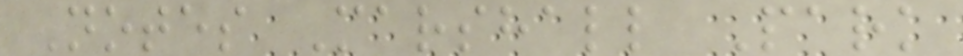Notes Marshall Park
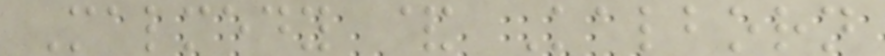Malmedy & Kalborn
